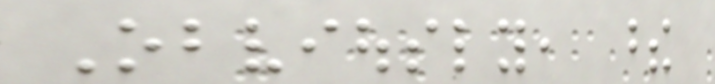Obviously, these
